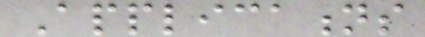Applications
